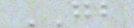GB
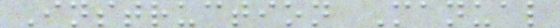Instruction Manual
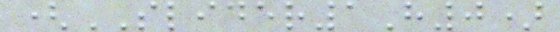(SLIDER1H0)
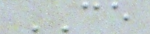CE
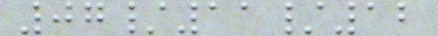07/11/12
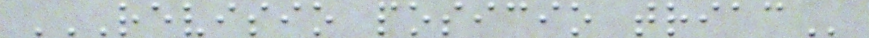REVISIO POSICIO TRIAC
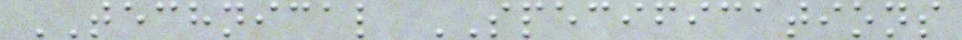TECHNICAL SPECIFICATIONS
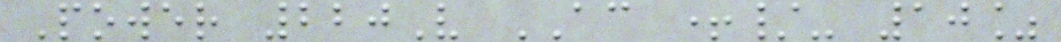Power 220V AC +/- 10%
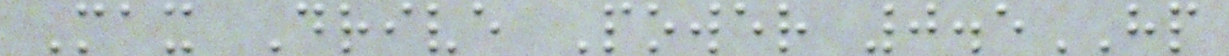Max Drive Power 0.5HP
